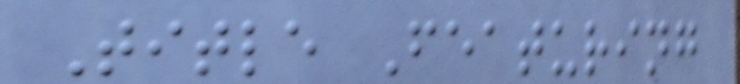Title Featuring
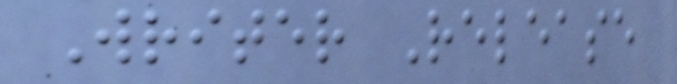Writer Release
